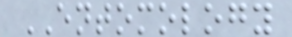ENTOMOLOGY
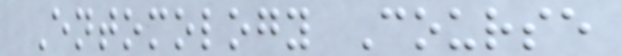Entomology Course
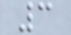3
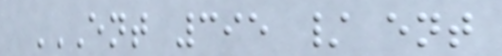ENT 395 / ENT
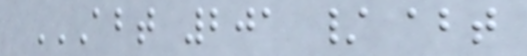ABT 201 / ABT
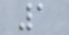1
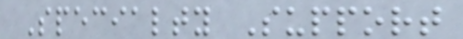Specialty Support
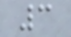3
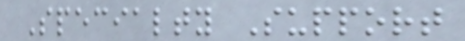Specialty Support
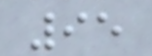95
